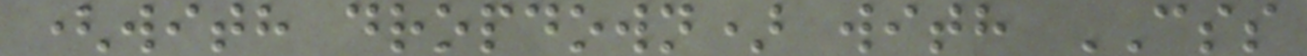(with dropdown) with CSS
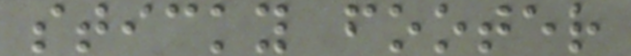sticky footer
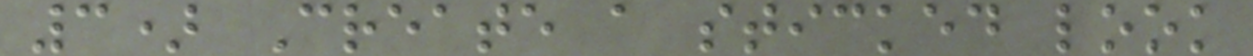3) Create a sticked look
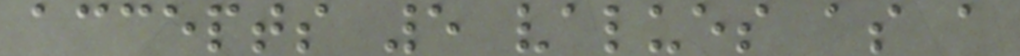accepts 5 values as a
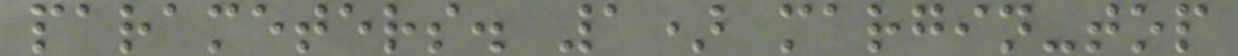parameters. 1) margin-top
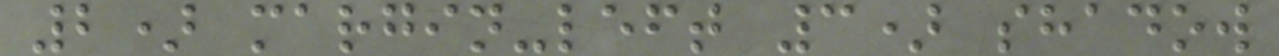2) margin-left 3) shadow
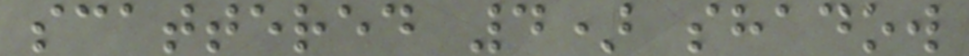scattered 4) shadow
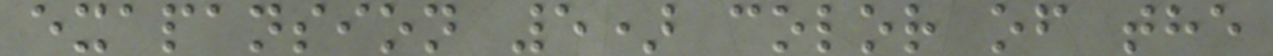exapansion 5) color of the
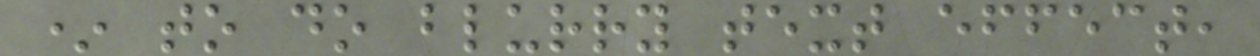* to do blurry text effect,
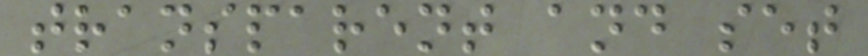transparent and set
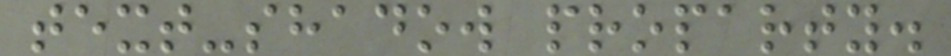text-shadow proparty.
